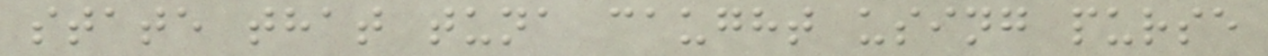state that tuna caught using purse
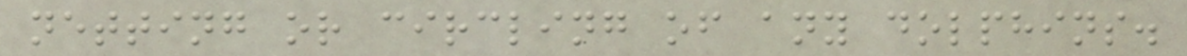netting or circling of any dolphins.
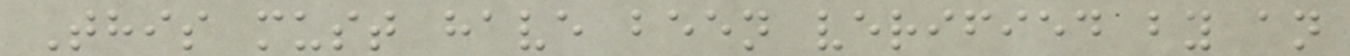This must have been verified by an
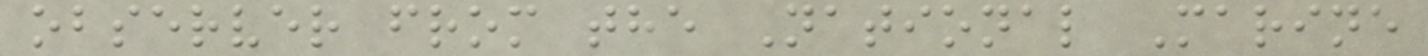observer from the National Marine
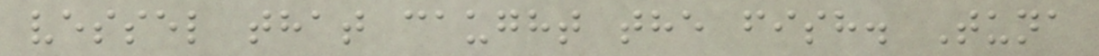vessel that caught the fish. Tuna
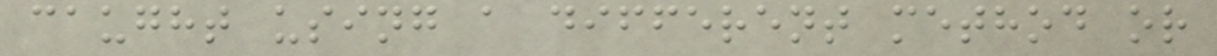caught using a different method or
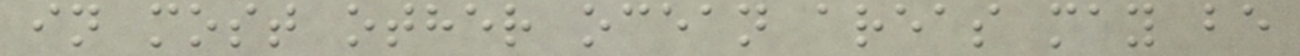in most other ocean areas may be
